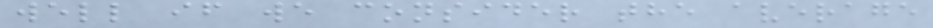well if we consider the average
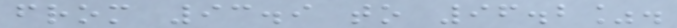from 93.9 to 96.2%.
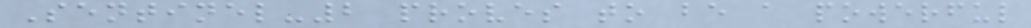Sentinel-2 proves to be a powerful
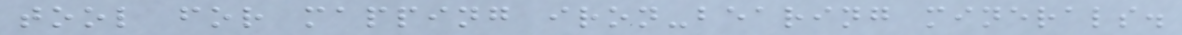tool for mapping iron-bearing minerals.
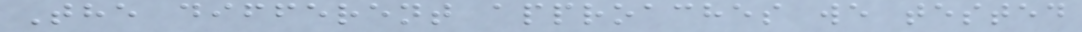The different approaches we tested
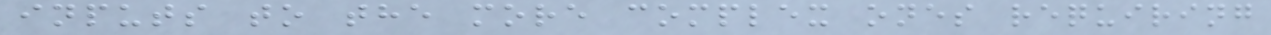inputs to the more complex ones requiring
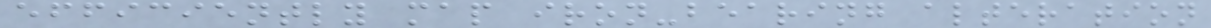efficiently map iron-bearing alteration
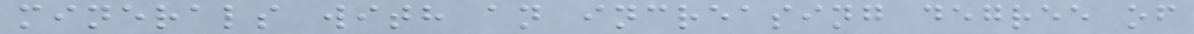minerals with an increasing degree of
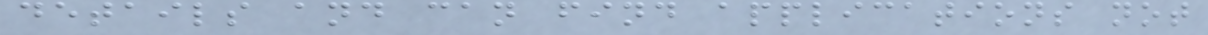details and can find applications not
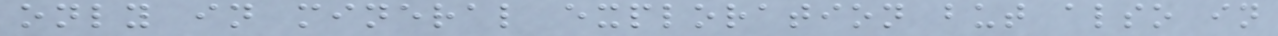only in mineral exploration but also in
